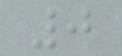0
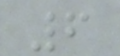6
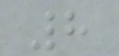8
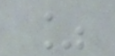%
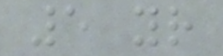5 yr
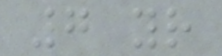7 yr
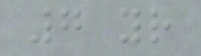7 yr
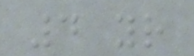4 yr
